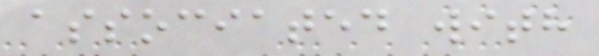associated with
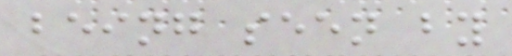being seen by
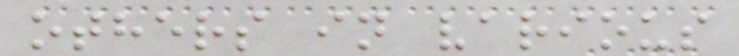others in various
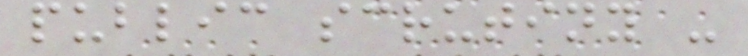public scrutiny -
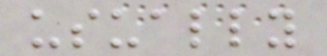usually
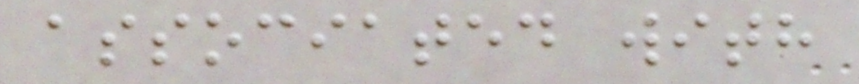associated with
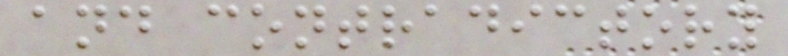and contradictory
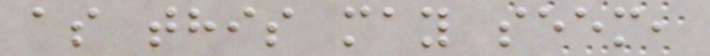as this may seem,
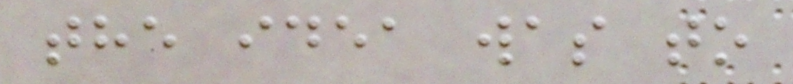the idea was to
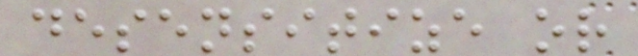desensitize or
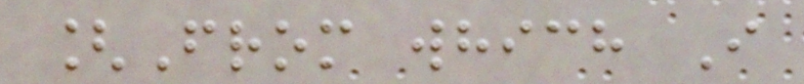[From which I
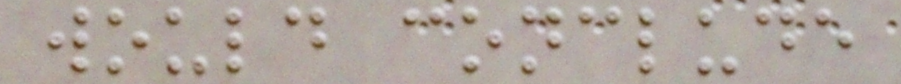would conclude
